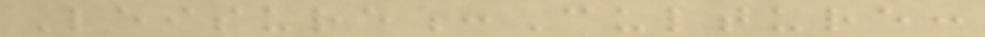Leisure:Culture:
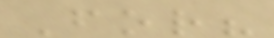For?
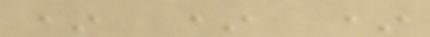* * *
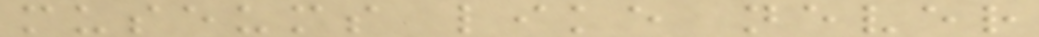museums like never
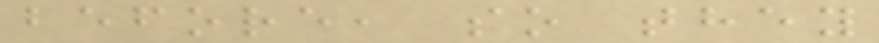before, so they
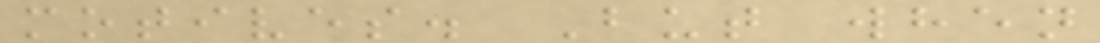motives. But when
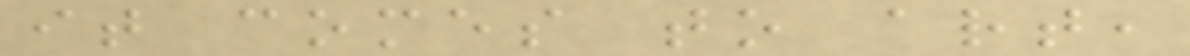it comes to art,
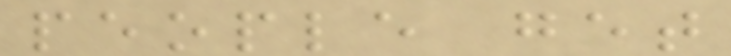people get
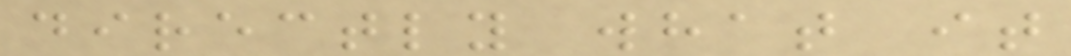directly what it
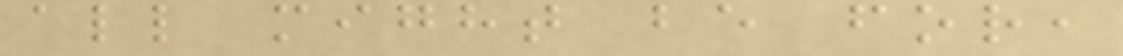all might be for,
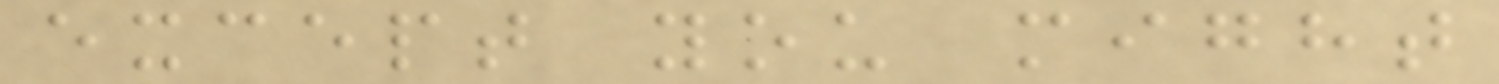except you might
